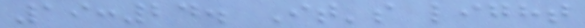19:24. It's light
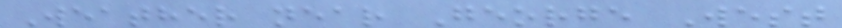Weather near George West
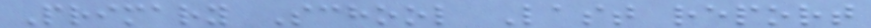Primary School Last report
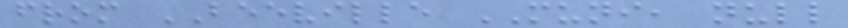from BEEVILLE MUNI, null
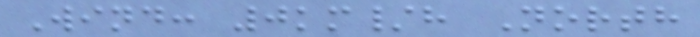Wind: 0km/h North
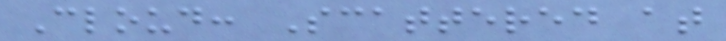Cloud: Scattered at
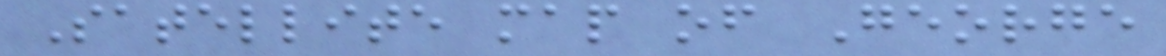Satellite map of George
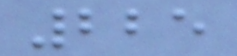225
